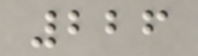226
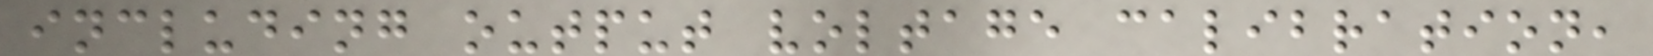including output voltage calibration,
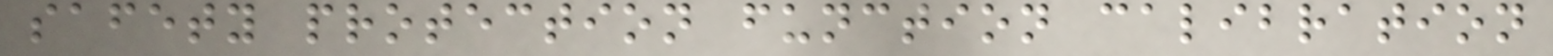safety protection function calibration
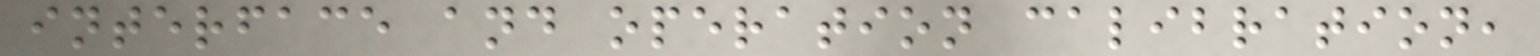interface and operation calibration,
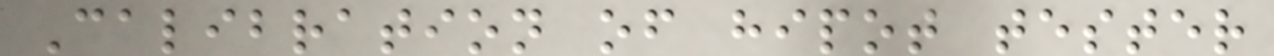Calibration of hipot tester
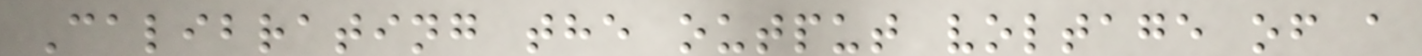Calibrating the output voltage of a
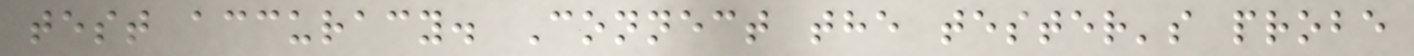test accuracy. Connect the tester's probe
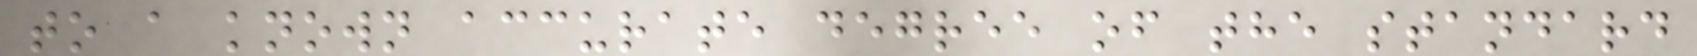to a known accurate degree of the standard
